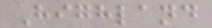Highland
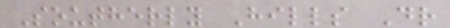Southerly Hills Dr
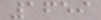1659
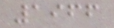1966
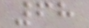68
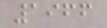1966
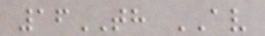16TH AV
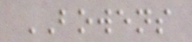BOWENS
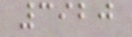3920
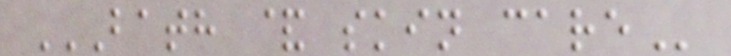BATH & SKIN CARE
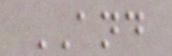AND
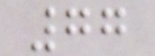77
